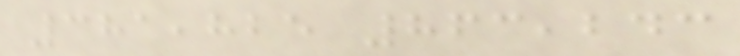381,825 863,243
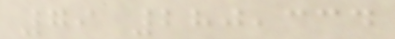79 280,334
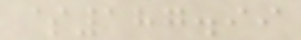$187.99
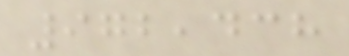972,438
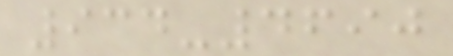934-4690
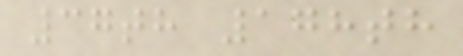37th 178th
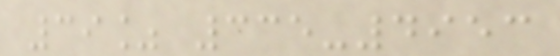39% 335-4953
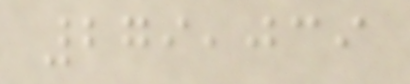279,039
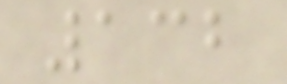132
